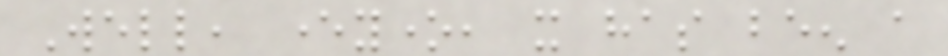Well, everyone, it has been a
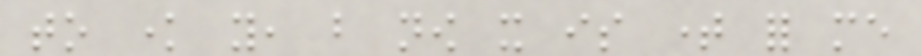to know you, but now it is time for me
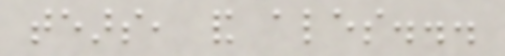tears, and ales...
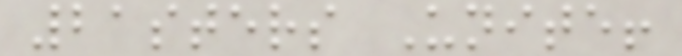21sters Unite!
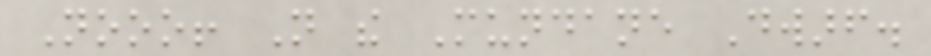Nooo! Not the Mundane Dwarf.
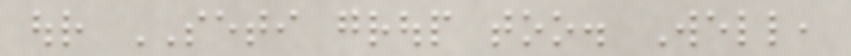our SETI group too. Well,
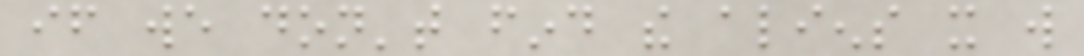if we don't find the aliens it will
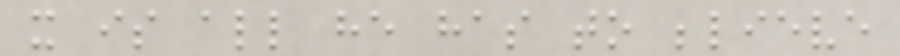it is all he has to believe
